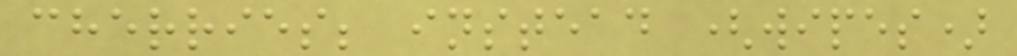cherries; instead (wipes)
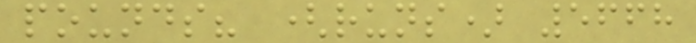pounds? (runs) 5668
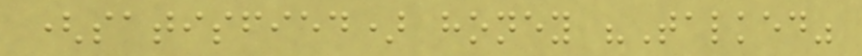(satisfied) honey "Talked"
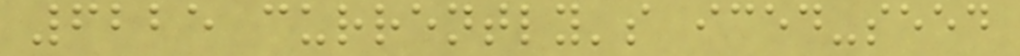6225 currently's iced-seed
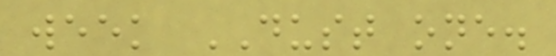week DUST one.
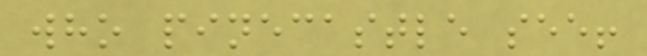who pinecastle see!
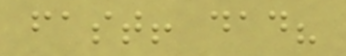fast! dad?
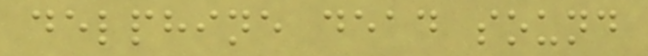delphine dead sound
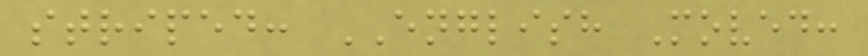striped: ENGLISH Moved:
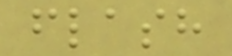flash
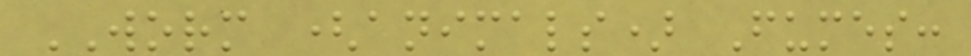WORM (animals) Fumes:
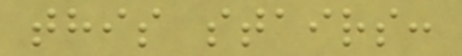this stairs:
